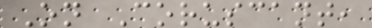On Coruscant,
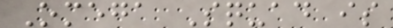Omega Squad is
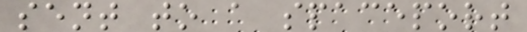sent to a spaceport
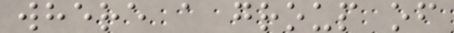where a group of
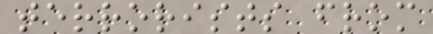terrorists from
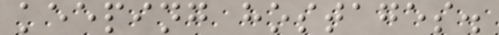keeping hostages.
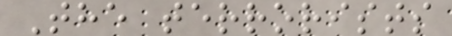The terrorists
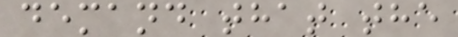demand that the
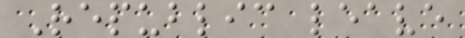Republic leave
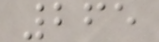265
